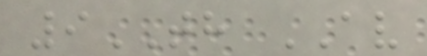9TH AV
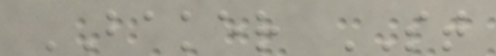BAKER ST
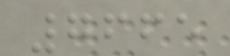7665
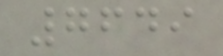7649
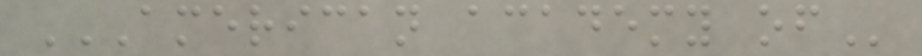AMERICAN ACADEMY OF
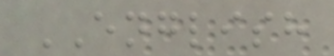ENGLISH
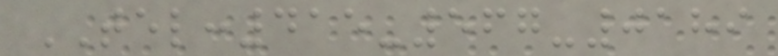TEL:415-567-0189
